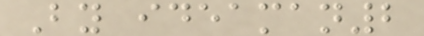By ideaman2
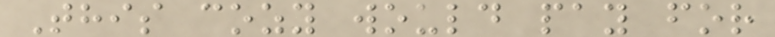This cozy would pay for
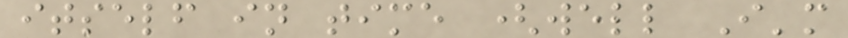itself in time (well I'm
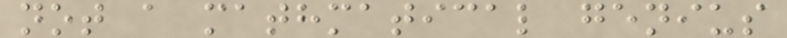not a mathmatical genius
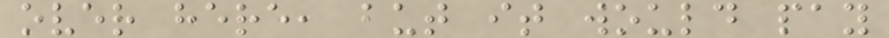over here, but it would pay
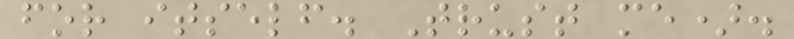for itself. Trust me).
